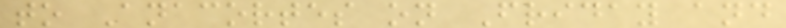to Anacortes on Friday and
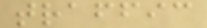traffic
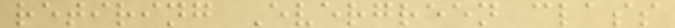retiring Evergreen class
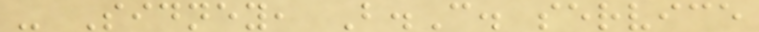- Sidney, B.C. service
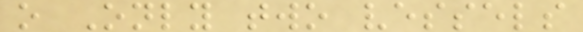o Only two vessels
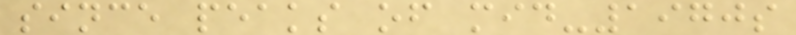since peaks of mid-1970s
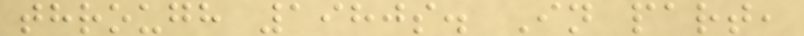through 1980s. In part,
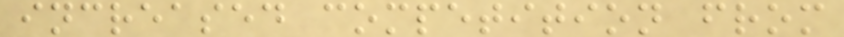increased competition from
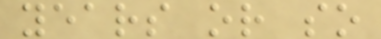years or so
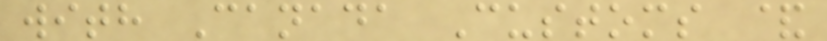with Canada Customs &
